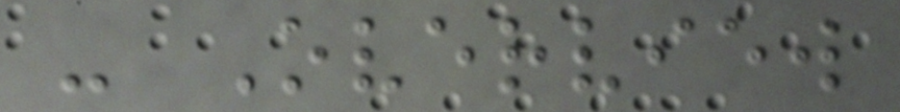- Overview
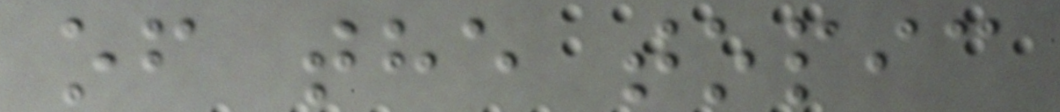of the topic
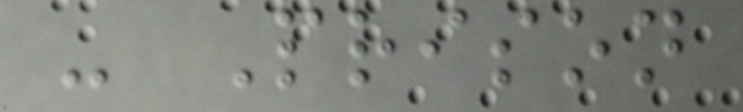- Prison
